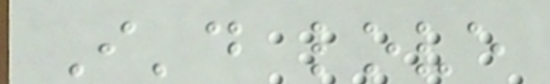I'd love
